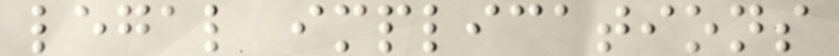legal implications
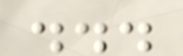...
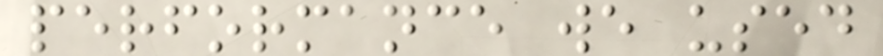performance we used
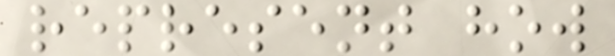represent how
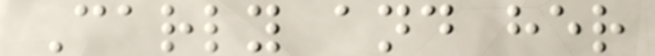Carly and her
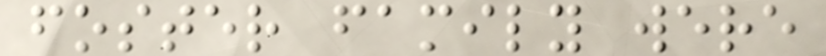foster family were
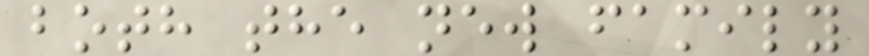both the new family
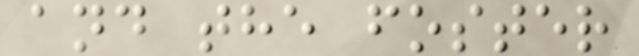and the foster
